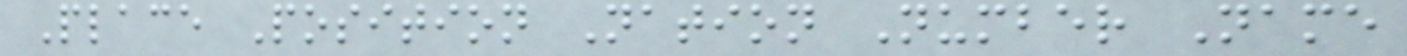Place Position Nation Number Name
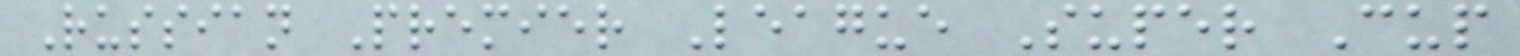Russian Premier League Super Cup
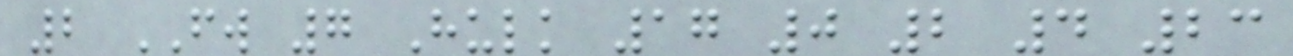2 FW 7 Hulk 17 0 2 4 23
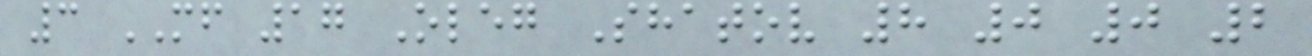3 MF 17 Oleg Shatov 8 0 0 2
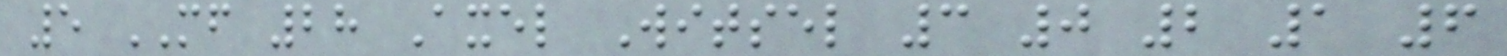5 MF 28 Axel Witsel 3 0 2 1 6
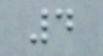4
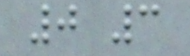0 3
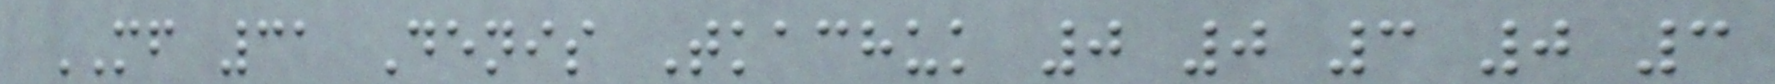MF 31 Denis Tkachuk 0 0 3 0 3
